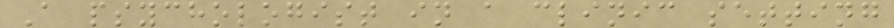A psychologist in a clinic setting
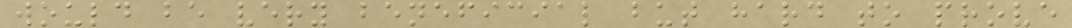would be very beneficial but hard to prove
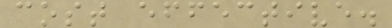cost effective.
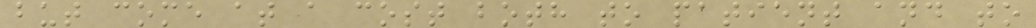but come at a cost both to patient and to
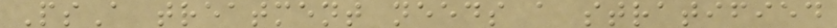PsA treatment needs a stratified
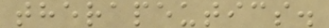therapeutics.
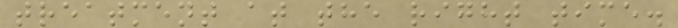treatment at the right time.
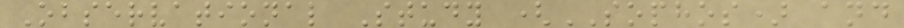Observational Study (SOPHOS) and
